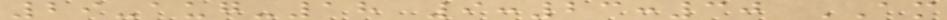29-aug-18 9:23:30 AM
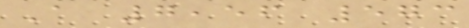A 7,56 573
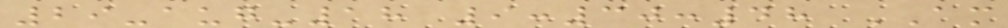29-aug-18 9:30:48 AM
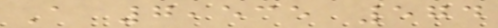A 7,535 574
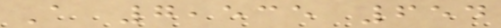A 7,535 654
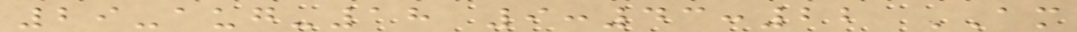29-aug-18 9:43:22 AM
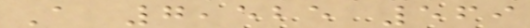A 7,525 569
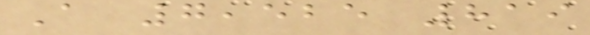A 7,525 819
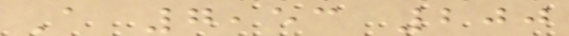A 7,53 200
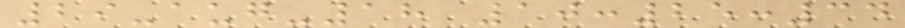29-aug-18 10:25:34
